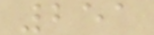251
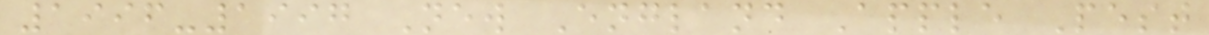1996-1997 New England Apple Pest
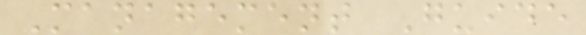Management Guide
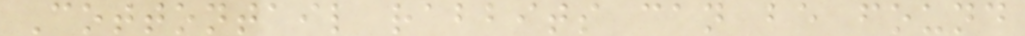Cottontail rabbits can be found
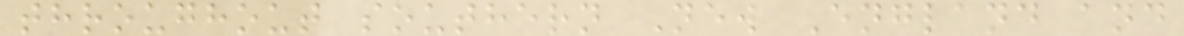throughout southern New England and
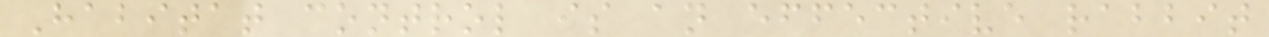Habitat control is an effective rabbit
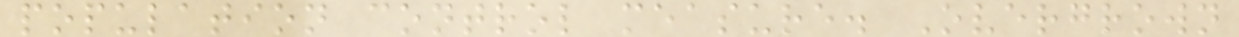population control measure. Overgrown
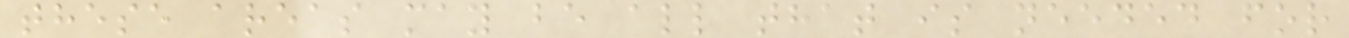these areas may be all that is needed for
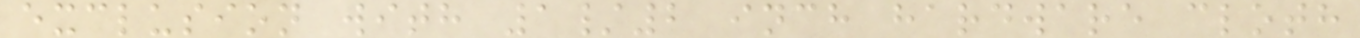exclusion with 1/2 inch hardware cloth
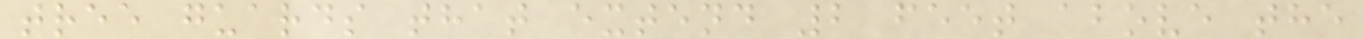tree guards that extend 2 feet above the
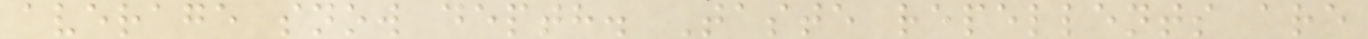average snow depth. Taste repellents are
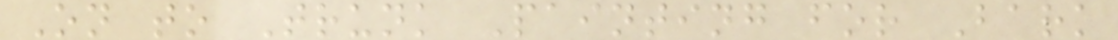On to Trunk Painting for Bark
